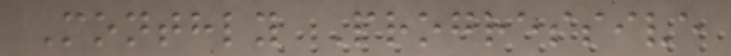Monthly Progressive
